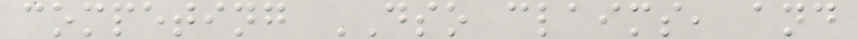competing DSO claims, and
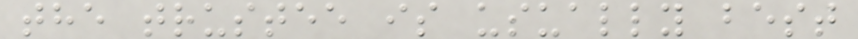the trustee is usually best
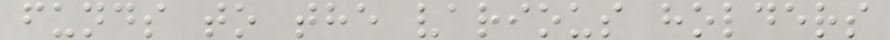funds to the various holders
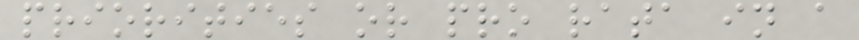priorities or pro rata in a
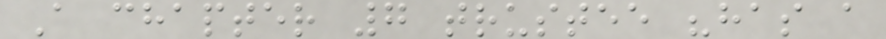A chapter 7 trustee "has a
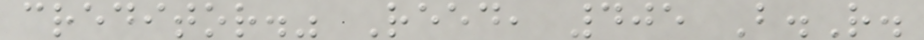creditor." Reed, 405 B.R.
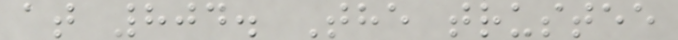at 804. The trustee
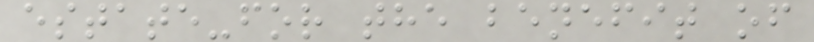estate-for the benefit of
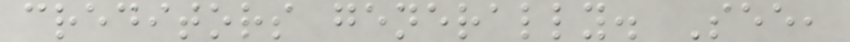creditors generally. See,
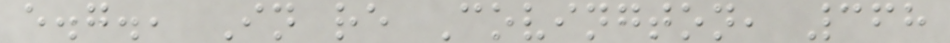e.g., In re Covington, 368
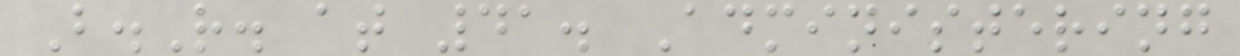B.R. at 41. Administering
